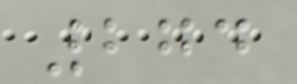274
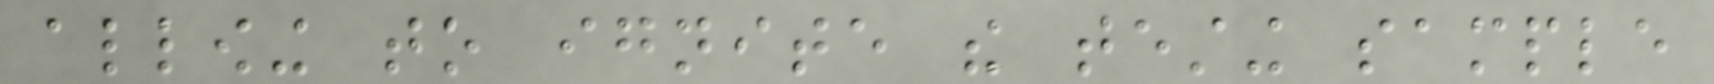allowing to ignite the testing sample
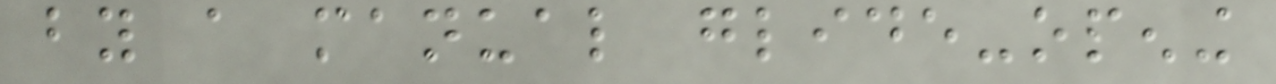by a manual glide-opening
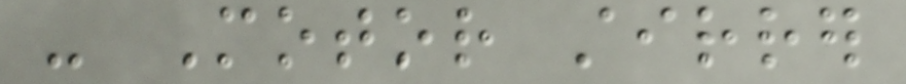- Motor stirrer
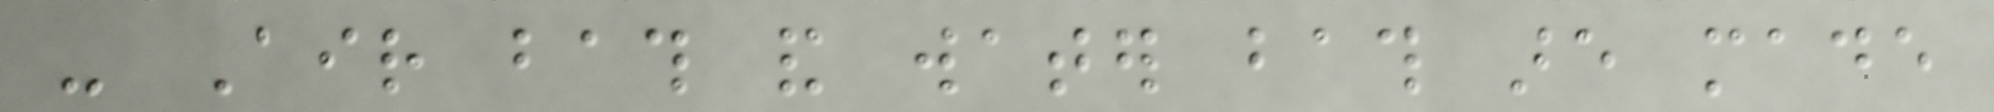- Air bath and water bath are made
